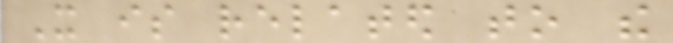It is related to the
